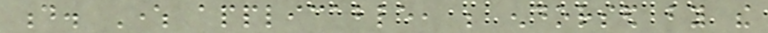d. Where applicable, be endorsed by the
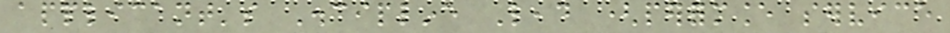applicant's Discipline Lead (performance service
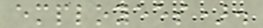employees).
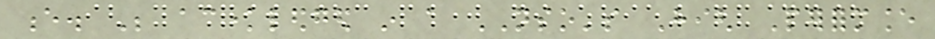e. Be acknowledged in a NSO's High Performance
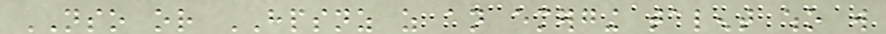NSO or HPSNZ as an emerging talent who will
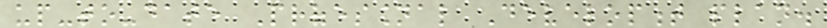up-to-date Professional Development plan.
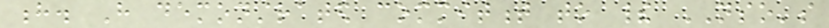h. Have demonstrated commitment to their NSO's
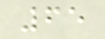65
